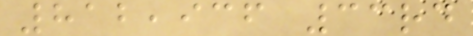812,936 33rd
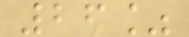26%
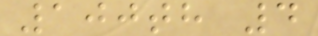100th 4
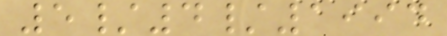5/4/1994
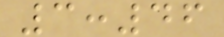3:46
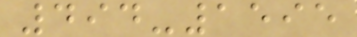494-1595
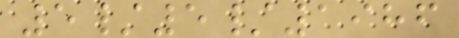5/5/1986
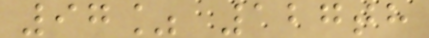97% 127th
